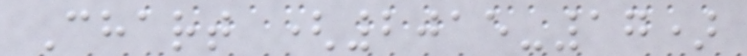Chart (2015-17)
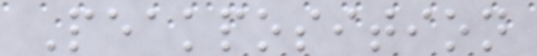Peakposition
